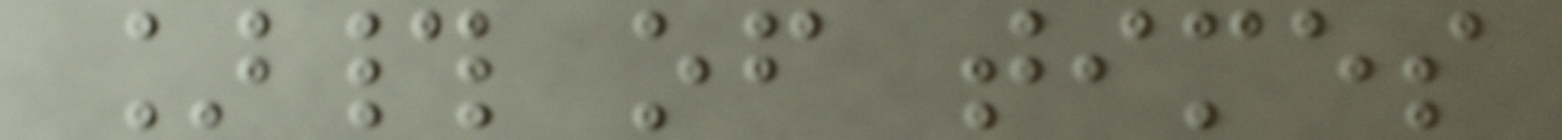]# of times
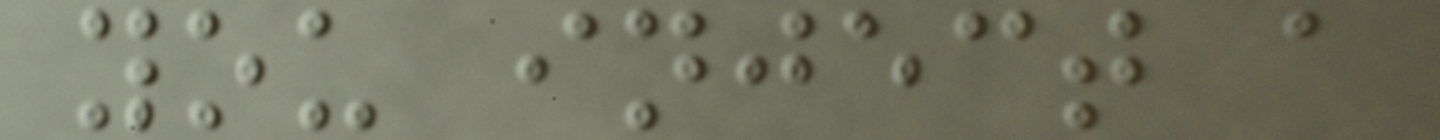you inject a
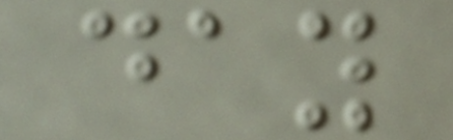day
